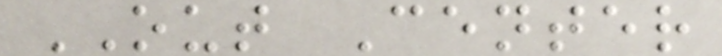OUT Center
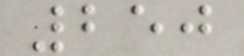250
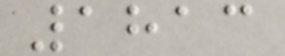1813
